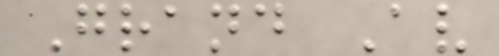Grand Av
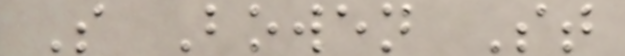S Bowen St
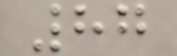87
